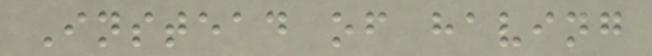Instead of having
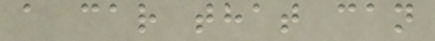a car that can
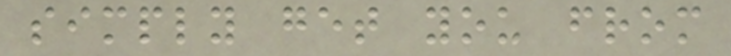simply get you from
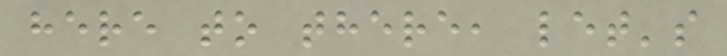here to there, let's
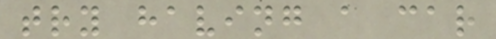try having a car
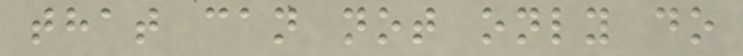that can not only do
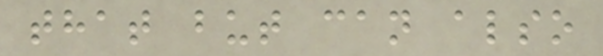that but can also
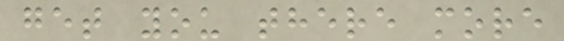get you there more
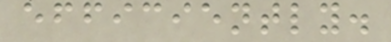efficiently.
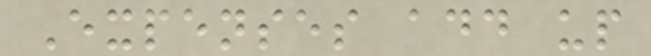Expenses add up
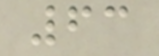63
